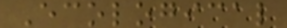Ecological
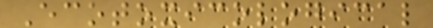Ecotoxicological
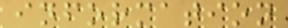information
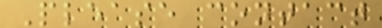Please contact
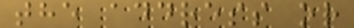the address or
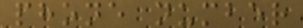phone number
